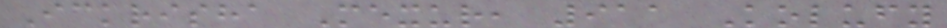Ickrisha Mexur, 911 Kolufy
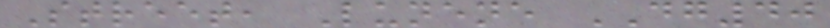Street, Lunene DG40
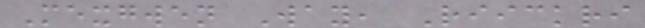Mexgwen Way, Riickri
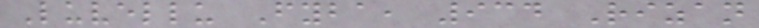Luvellu Fyba, 934 Rizan
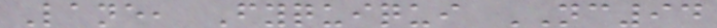Lane, Fyquiqui NC94
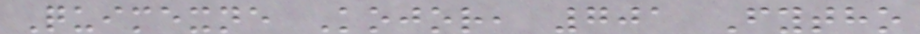Quimexne Kojor, 701 Fytho
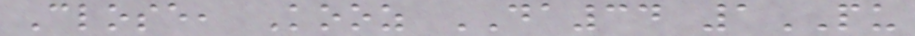Close, Kooz DA34 1PU
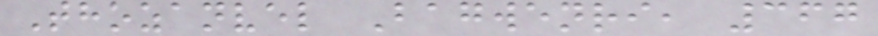Thozanvel Bagwenri, 367
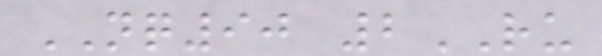NQ90 2RU
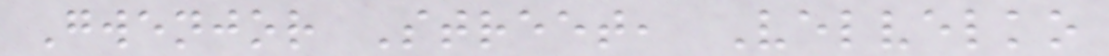Gwenjor Street, Velvelko
